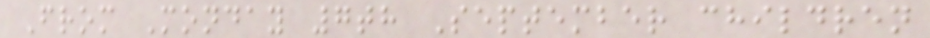From Monday 7th September children
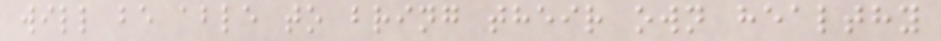will be able to bring their own healthy
